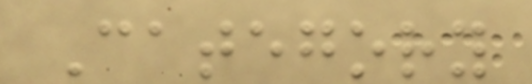Category
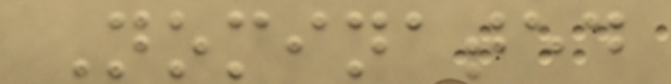Nominated
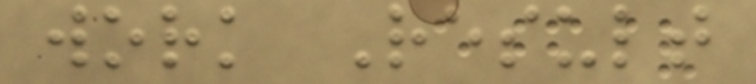work Result
